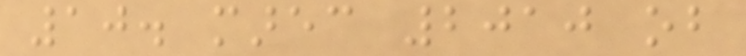10. marec 2010 ob
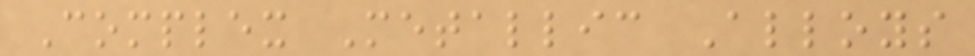Complex Metallic Alloys
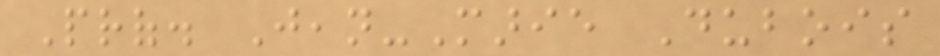Prof. Jean-Marie Dubois
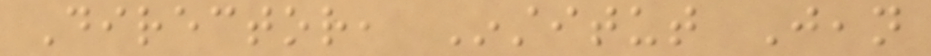Director, Institut Jean
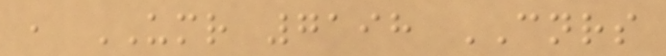, UMR 7198 CNRS
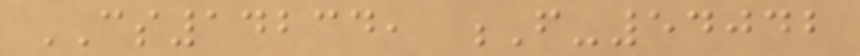CS14234, F-54042
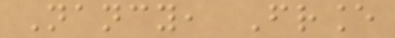Nancy, France
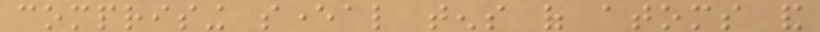comprising several tens of atoms and
